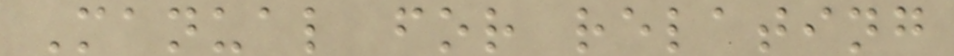Manual for relating
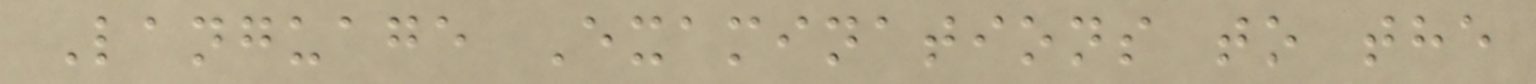Language Examinations to the
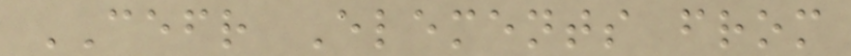CEFR Elements from
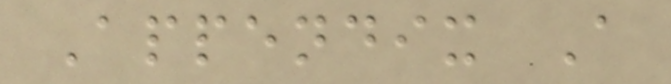Appendix A
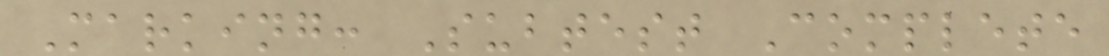Marking: Subtest Complete
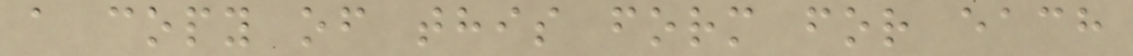a copy of this form for each
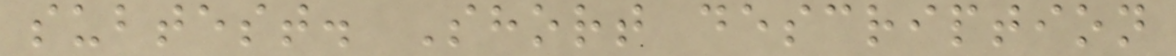subtest. Short description
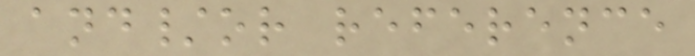and/or reference
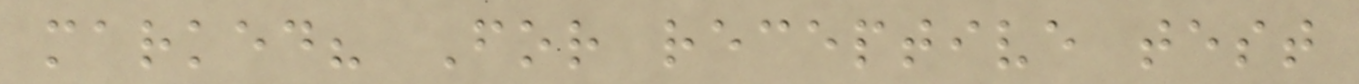marked? For receptive test
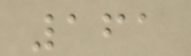161
